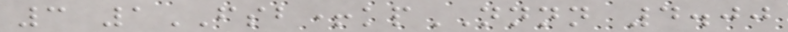3 1FSB+kpNNNN 4.00
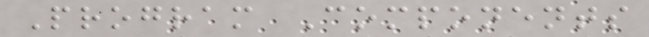Program Components
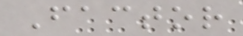Factor
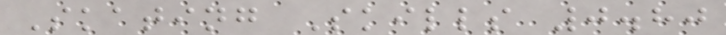Skating Skills 0.80
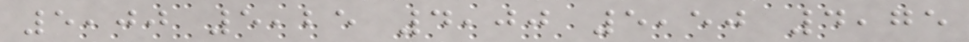5,00 5,25 4,00 5,50 4,75
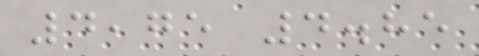4,75 4.85
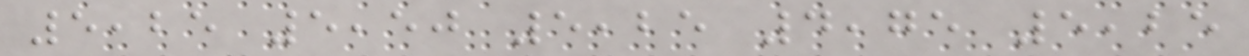5,25 5,50 5,25 4,75 5,25
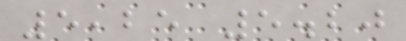5,25 5.20
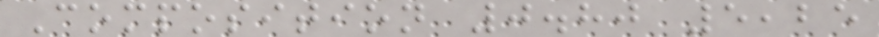Composition 0.80 5,25
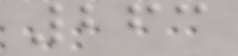263
